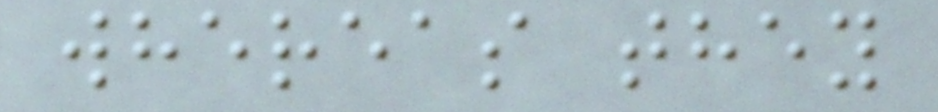whereas they
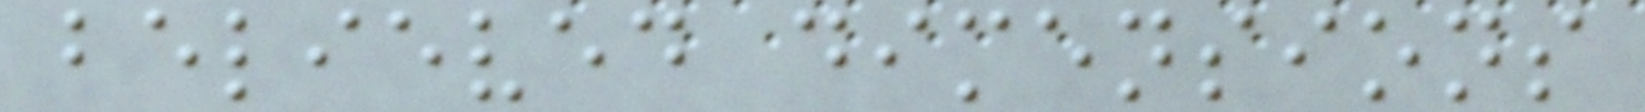believed dimensions
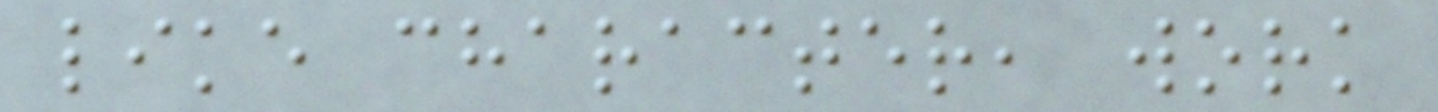like character, work
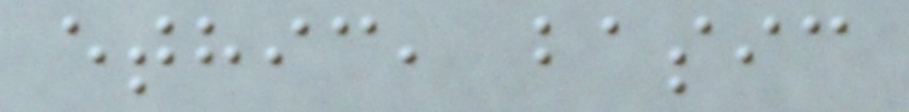ethic, basic
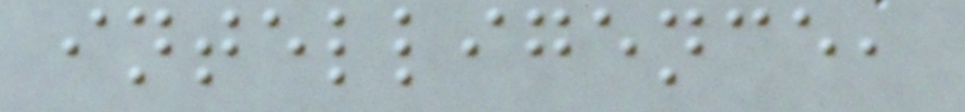intelligence,
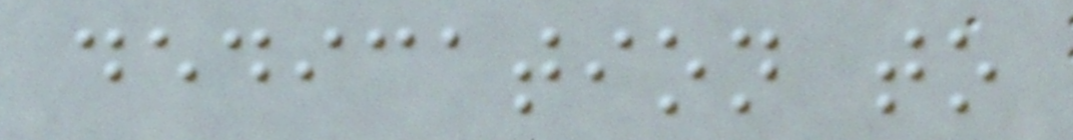dedication to
